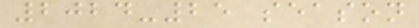2024-25 season
